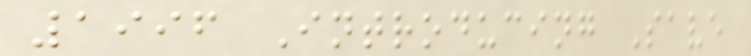1996 Introducing Save
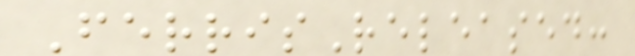FerrisReleased:
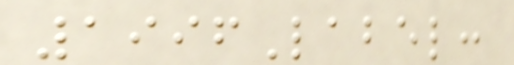1996Label:
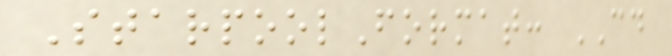StarpoolFormat: CD
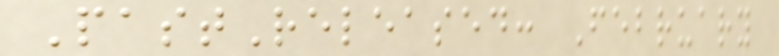PastReleased: February
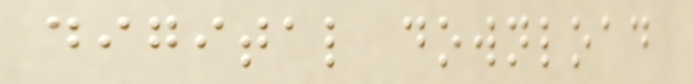digital download
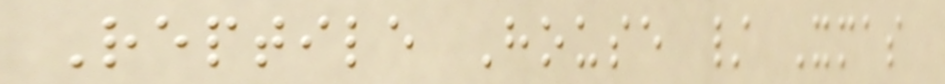Reptile House / Xmas
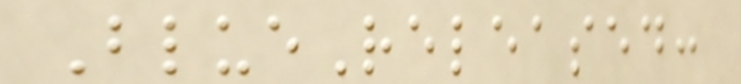BlueReleased:
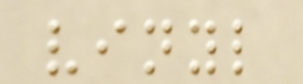vinyl
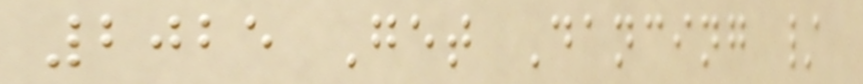2025 Get Dancing /
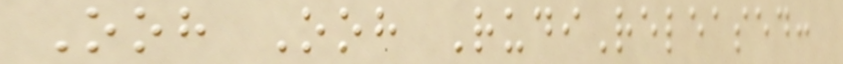Ooh Ooh RudiReleased:
